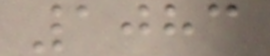1083
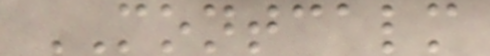MONTCALM
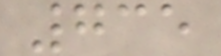735
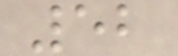52
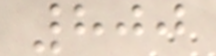800
